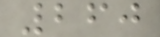260
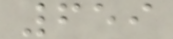659
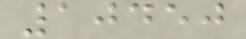10450
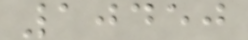10450
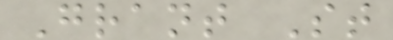Grant St
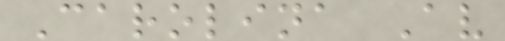Carolina Av
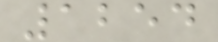1254
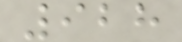928
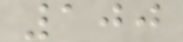100
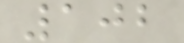102
